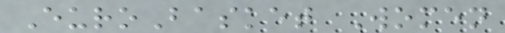EuroBasket Women
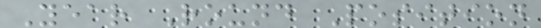Year Round Position
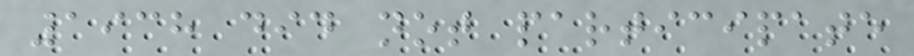1938 did not participate
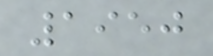1950
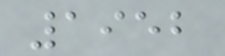1952
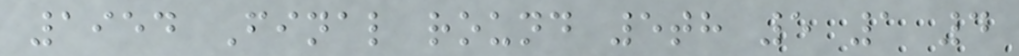1954 Final round 5th 5 1 4
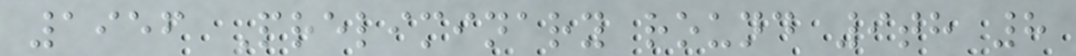1956 Preliminary round 9th 8
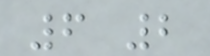6 2
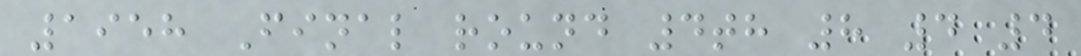1958 Final round 4th 8 4 4
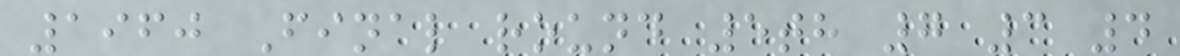1960 Final round 5th 7 3 4
